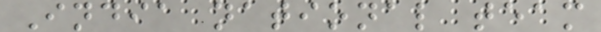India national team
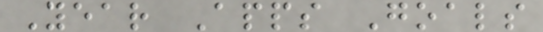Year Apps Goals
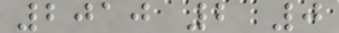2010 2 0
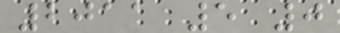2011 5 0
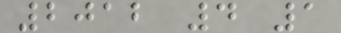2012 4 1
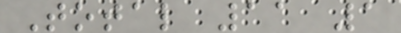Total 11 1
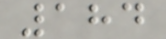184
